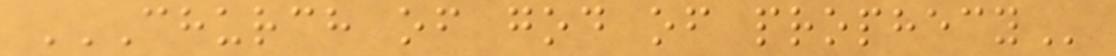CHURCH OF GOD OF PROPHECY
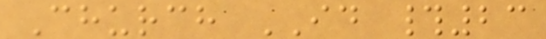Church ID #23
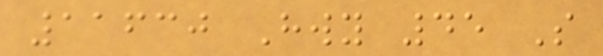11630 Hwy 45 S
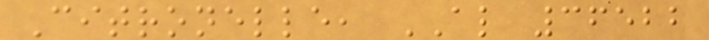Citronelle, AL 36522
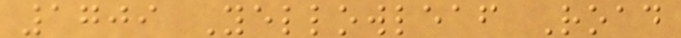1709 Yellowleaf Road
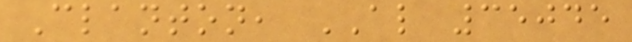Clanton, AL 35045
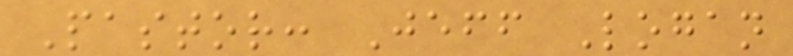Pastor: Jeff Logan
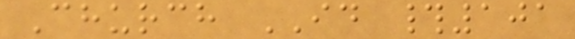Church ID #101
